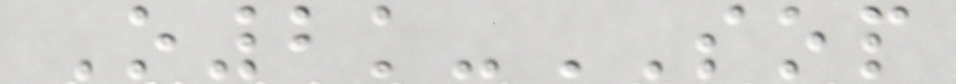O2k-SOP
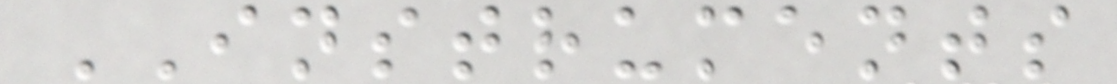INSTRUMENTS
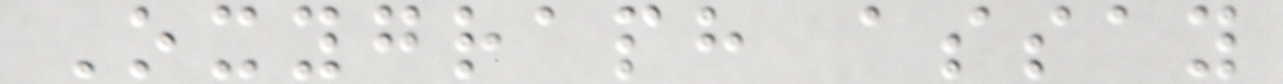Oxygraph assay
